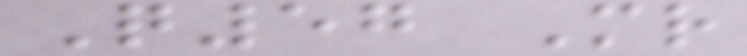Q57 Mr
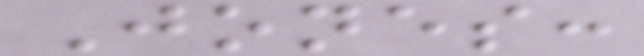Jones:
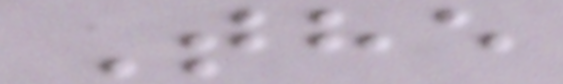The
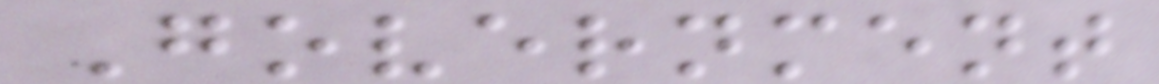Government
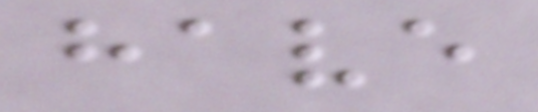have
